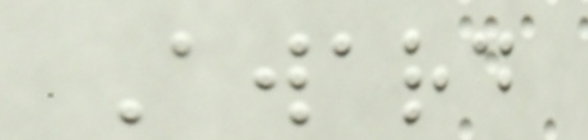Award
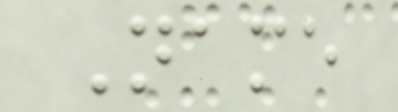Name
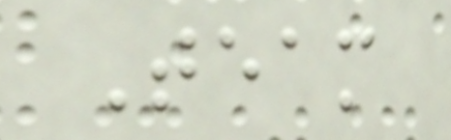Team
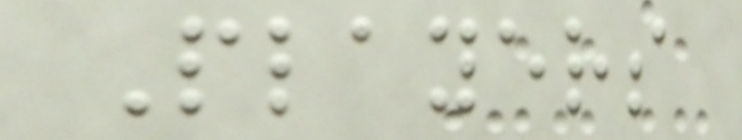Players
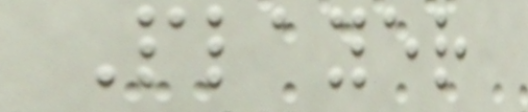Player
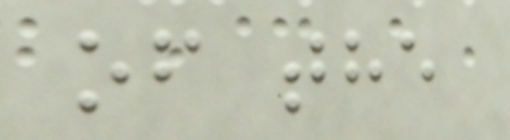of the
